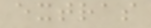extras
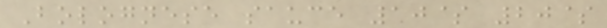Bolognese sauce 10$ 20$
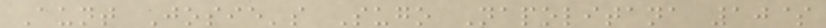Aunt Josie's Sugo Napolitana 10$
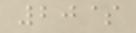20$
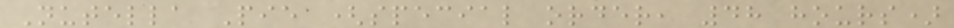Nutella Pie (special order, 48 hours)
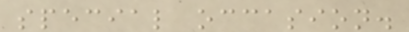special occasion.
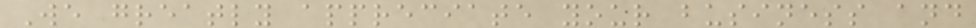We greatly appreciate your business and
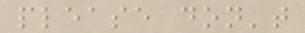please don't
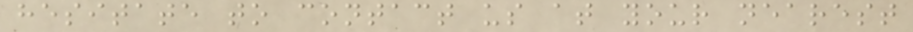hesitate to contact us at your nearest
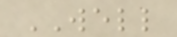WELL
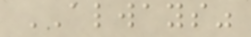ALWAYS"
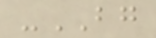-BG
